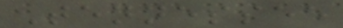Tennessee
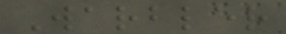Warbler
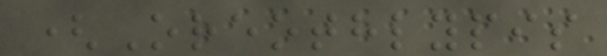(Oreothlypis
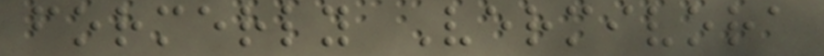formerly Vermivora
